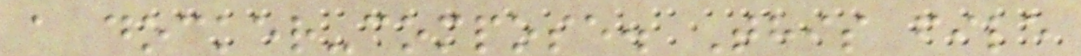a docker-compose. This file
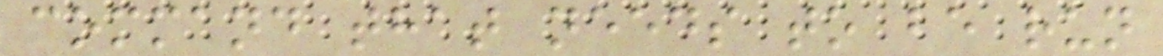command that needs to be run
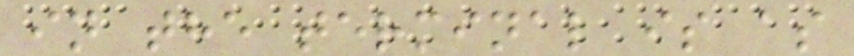in the terminal is as
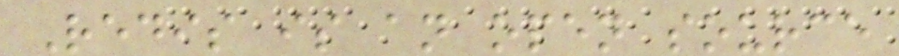Redis is an open source
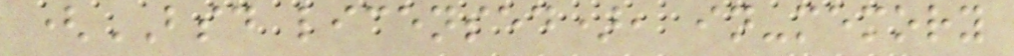(BSD licensed), in-memory
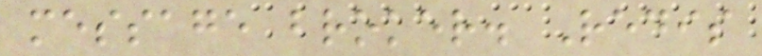message broker. Redis
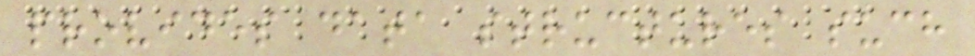provides data structures such
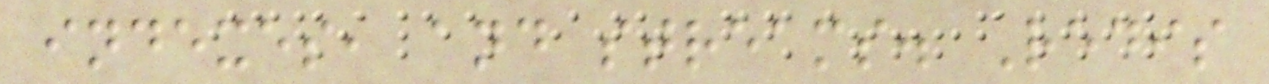indexes, and streams. Redis
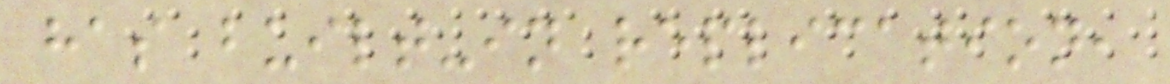has built-in replication,
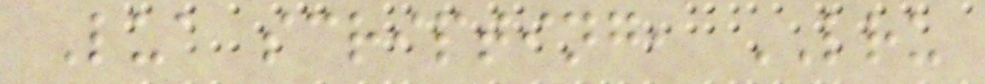Lua scripting, LRU
